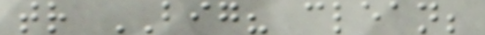tr BIG? clean;
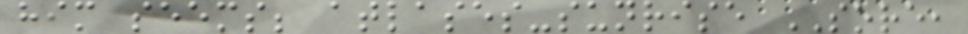him seems; atlases-sunrise SORE,
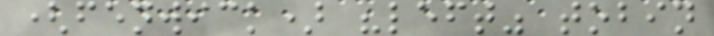(fenwick) "left" tobin
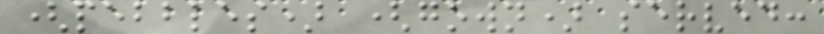(pebbles) (gown) served:
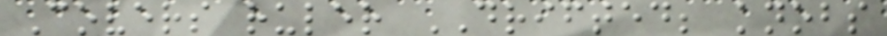Covers ruler DRIFTED; knobs
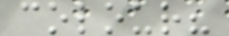colour?
